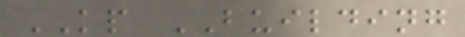KP BUILDING
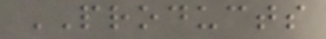PRODUCTS
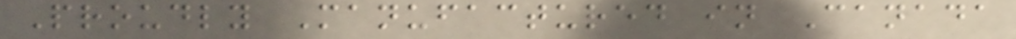Proudly Manufactured in Canada
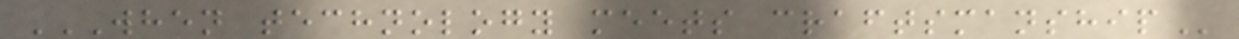WHEN TECHNOLOGY MEETS CRAFTSMANSHIP
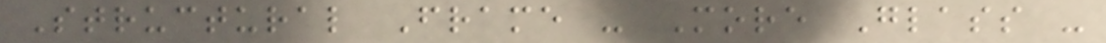Structural Frame - More Glass -
